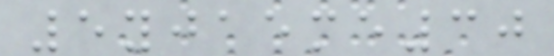5yjaeme30
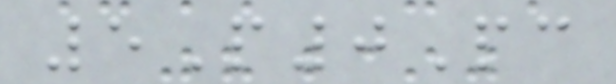5P0Pc
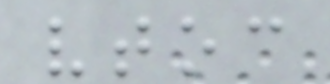vtoc
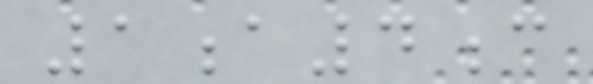1a4c
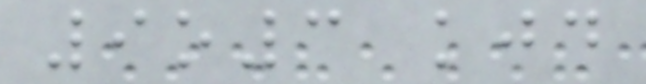9o3 kjd
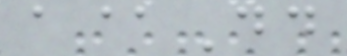a@Dd
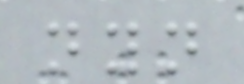nyn
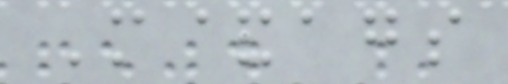M&ags
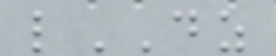lDZ
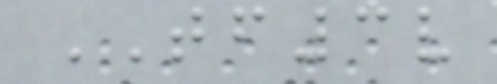TF3v
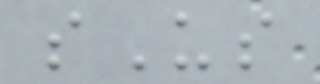sUs
